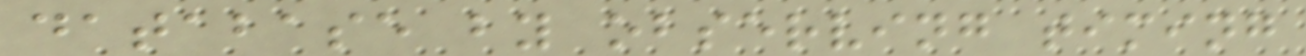database by observing timing
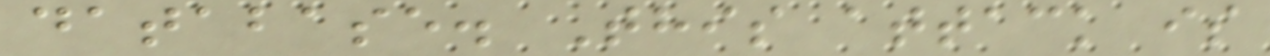database. This attack is
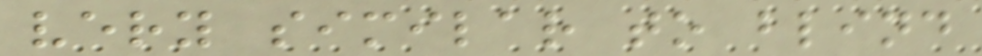very similar to blind
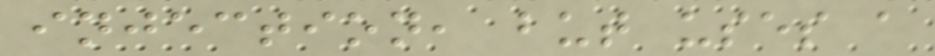injection, but uses a
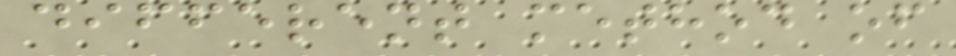different method of
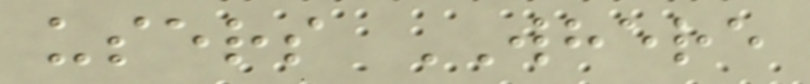users WHERE
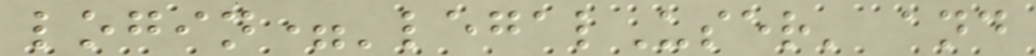login='legalUser' and
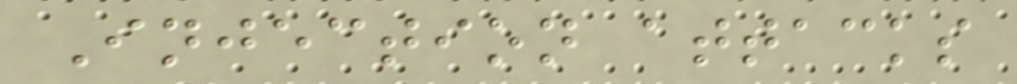Injection attacks
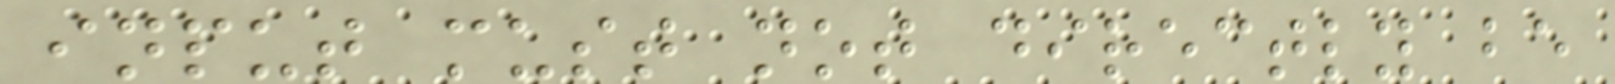input must not directly be
